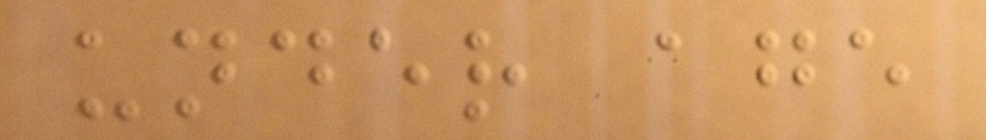under age
